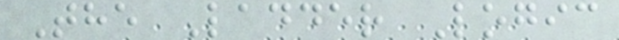The Ladder Logic
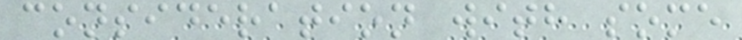consideration with some
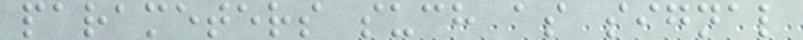parameters such as signal
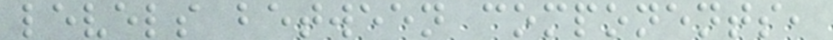levels between components,
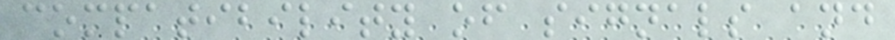compatibility of signals and
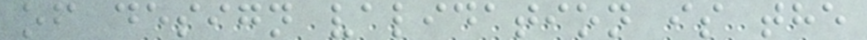of design validation is the
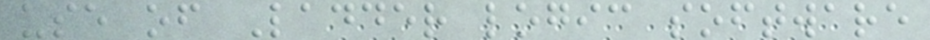use of Ladder logic software
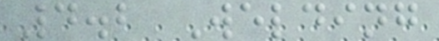4.2 Welding
